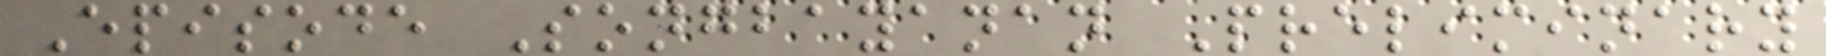Episode Songbayanan Preliminary
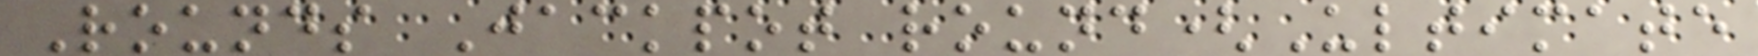Rounds Jackpot round(Ultimate
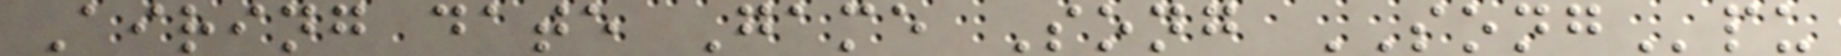Airing date Game Song SONGpu
